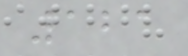121
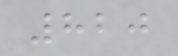820
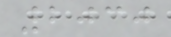2030
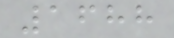1688
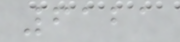6121
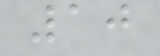10
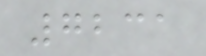7231
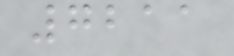7211
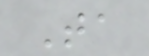Ta
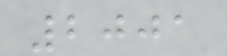2001
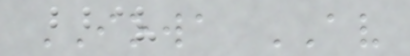IOWA AV
